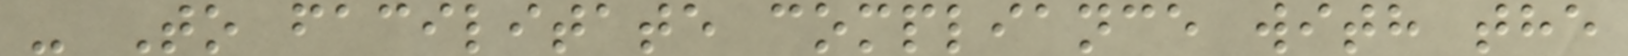- To facilitate compliance with the
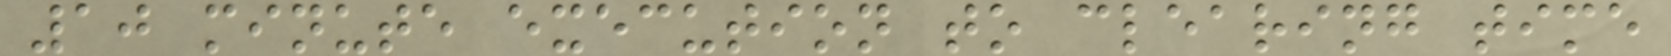10 minute execution to clearing time
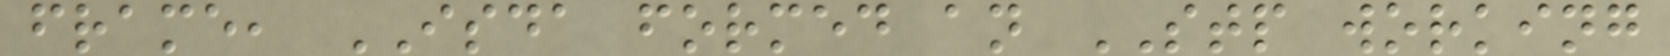frame, ISDA formed an STP working
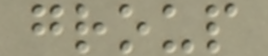group
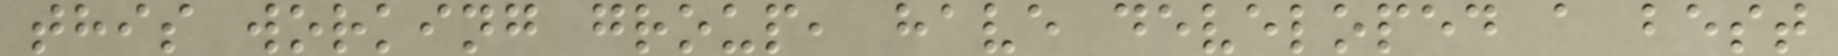this working group, have developed a best
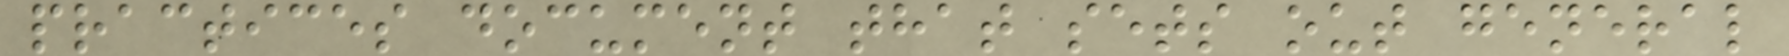practices document that sets out general
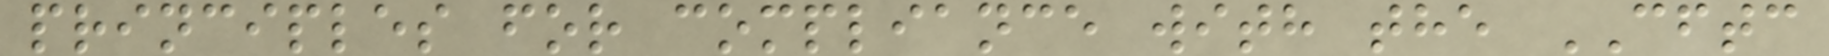principles for compliance with the CFTC
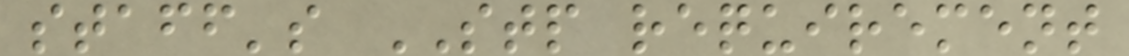staff's STP requirement
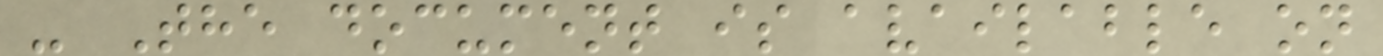- The document is available on
